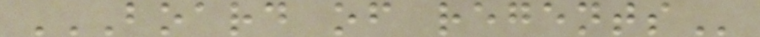BOARD OF REGENTS
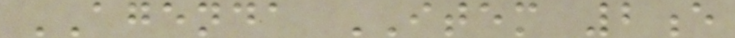AGENDA ITEM 2e
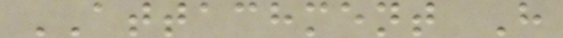ATTACHMENT H
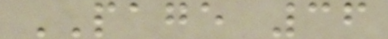PAGE 36
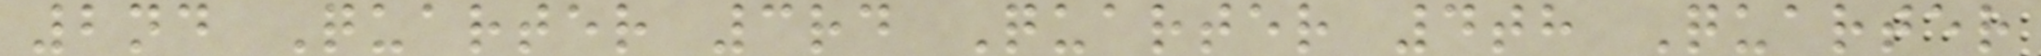2nd Quarter 3rd Quarter 4th Quarter
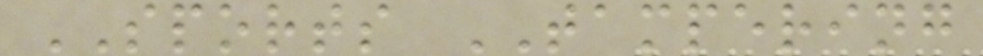SPORTS TAMPERING
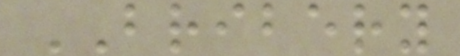BRIBERY
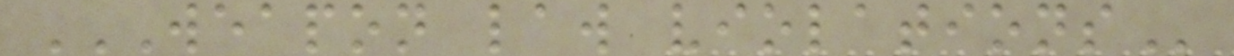WEAPON LAW VIOLATIONS
